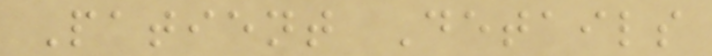Patient Details
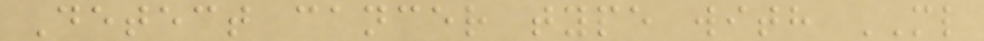Detect cancer type with ML
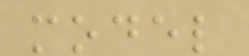model
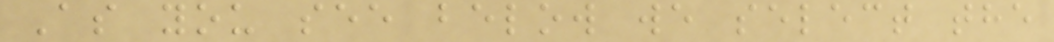As you see below we select the
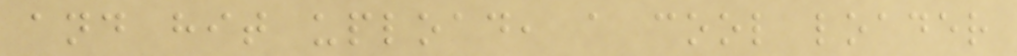and hit upload, a cool loader
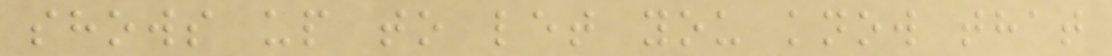shows up to let you know that
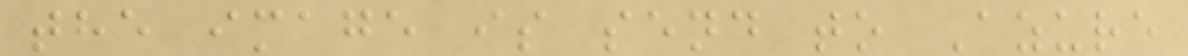the image is send to Azure
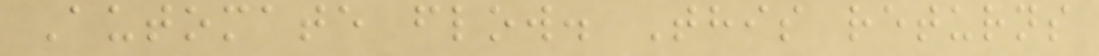Automate flow. This returns
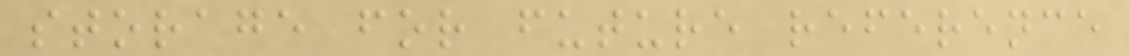storage for future reference
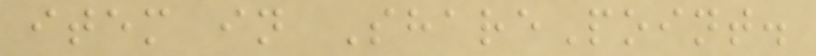item in SharePoint.
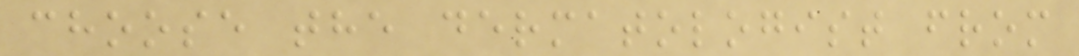choose the dermatologist from
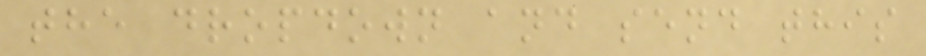the dropdown and send this
